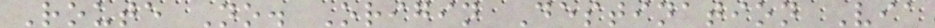Route No. Origin Destination Via
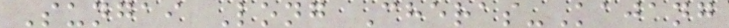Sungai Long Cheras-Kajang
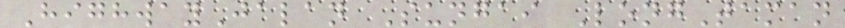HighwayJalan Sungai LongTaman
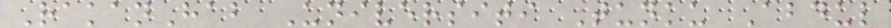RakanHab Universiti Tunku Abdul
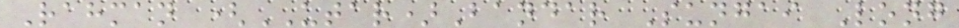Rahman (UTAR)Bandar Sungai Long
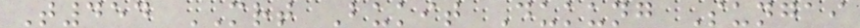T454 MRT Bukit Dukung Sungai
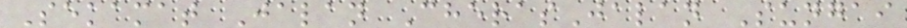Sekamat Jalan CherasJalan Sungai
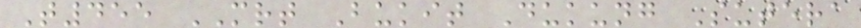T455 MRT Bukit Dukung Sutera
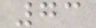73
